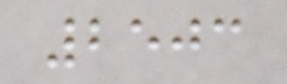2503
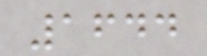1644
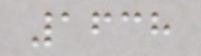1638
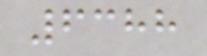6388
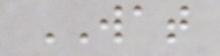WAT
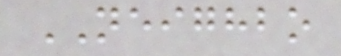NEIGHBO
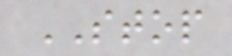STOP
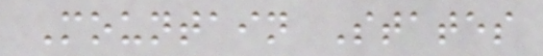Mountain States
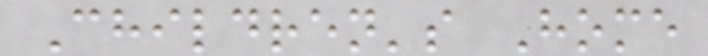Children's Home
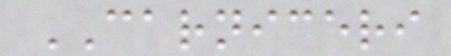CARNICERI
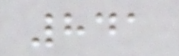841
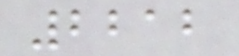2212
